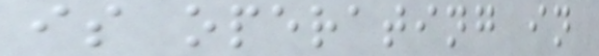is operating in
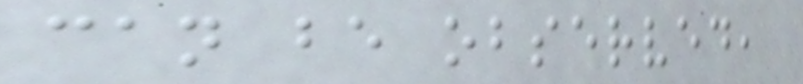can be observed,
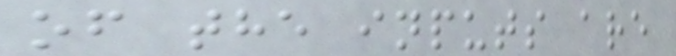of the inputs are
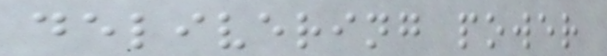delivering power
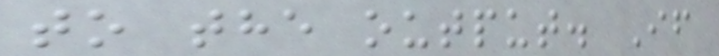to the output. If
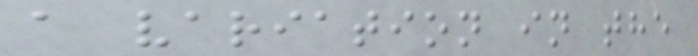a variation in the
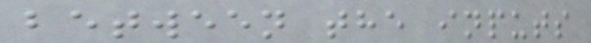between the inputs
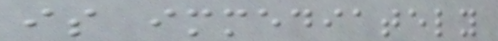is immediately
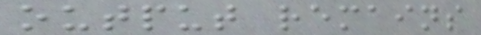output remains
